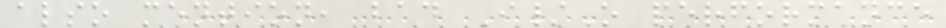also mention, bad I/O performance
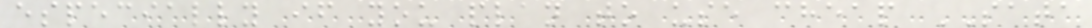especially if you plan to use cheap SATA
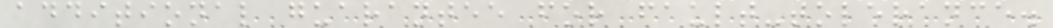additional guarantee for fault-tolerance.
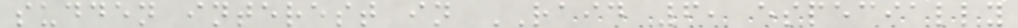sudden interest in RAID 6, especially
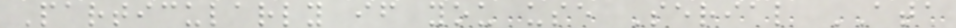Particularly if you use Serial ATA
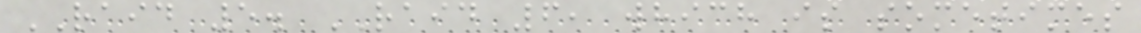RAID 5. RAID 6, which is sometimes
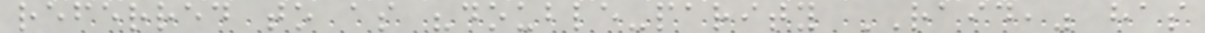referred to as "double-parity RAID," has
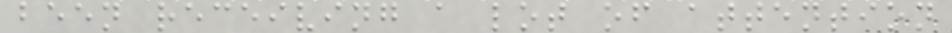been receiving a lot of attention
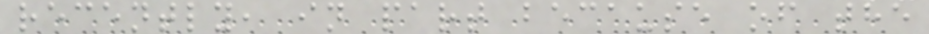recently, in part because of the
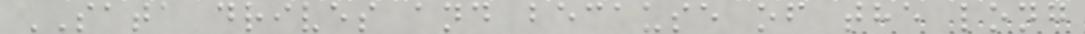SATA drives and because of the long
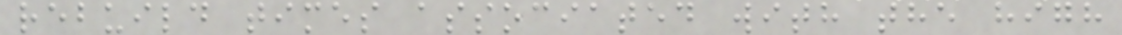rebuild times associated with the high
